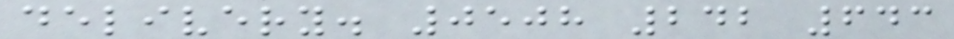delivery. 0508 242 643
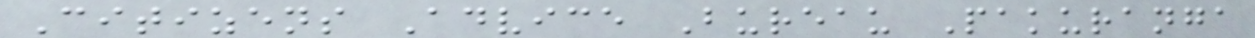Citizens Advice Bureau Pakuranga
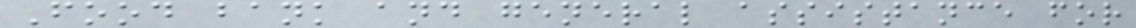Food bank and general assistance for
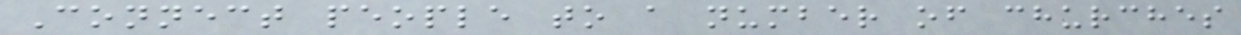Connect people to a number of churches
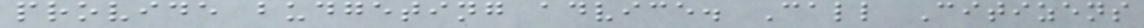provide budgeting advice. Call Citizens
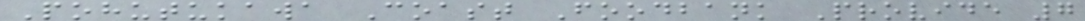Pohutukawa Coast Foodbank Provide 7
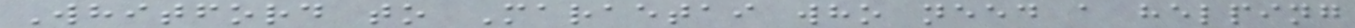Whitford to Maraetai who need a helping
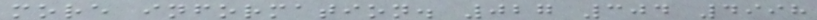more information. 027 304 4998
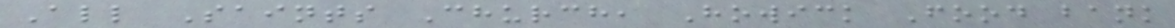All Saints Church, Howick Food bank
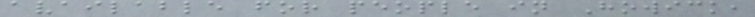available for people in Howick,
